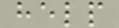help
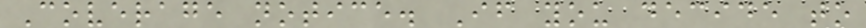Coverage notice. If you decide to
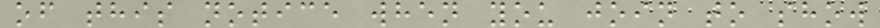of this notice when you join to show
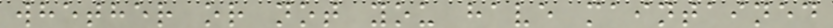whether or not you have maintained
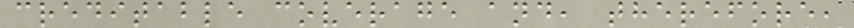creditable coverage and, therefore,
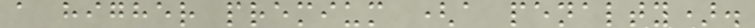a higher premium (a penalty).
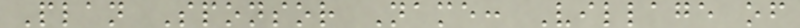Plan Sponsor Name: Village of
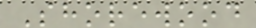Shorewood
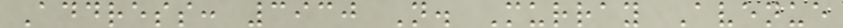Address: 3930 N. Murray Avenue
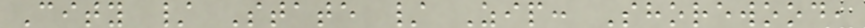City / State / Zip: Shorewood,
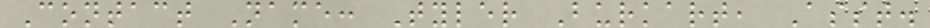Contact Name: Tyler Burkart, Asst.
